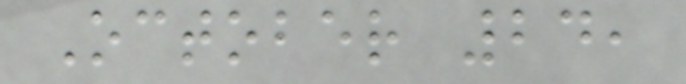October 24,
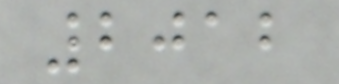2012
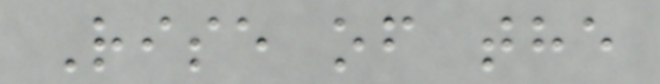Rise of the
